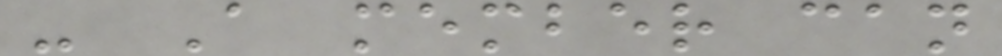- A member can
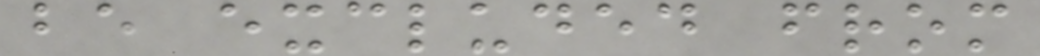be excluded from
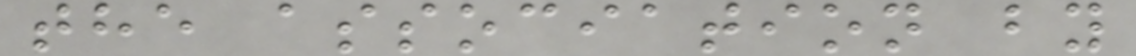the association by
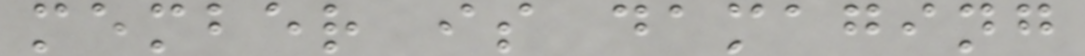member is damaging
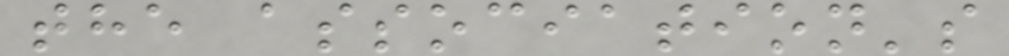the association's
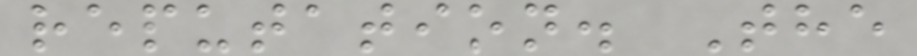reputation. The
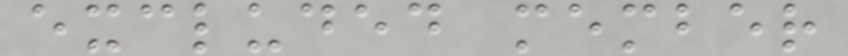excluded member
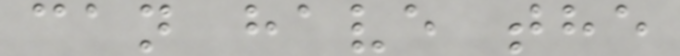can have the
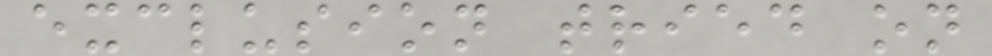exclusion tried on
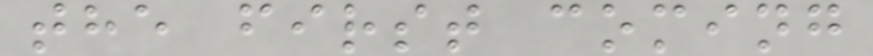the first coming
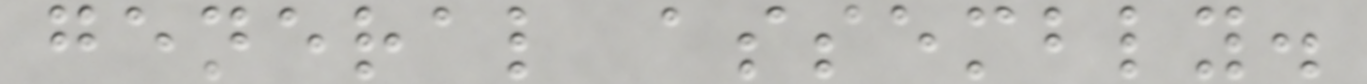general assembly.
